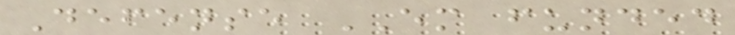Defense EM funded
